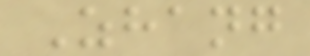Zhang
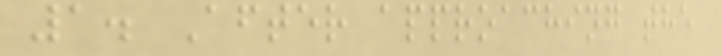1. After approaching the
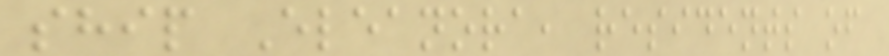ship Eleanora, residents of
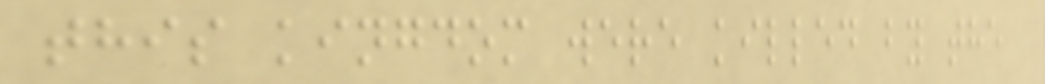this kingdom were killed by the
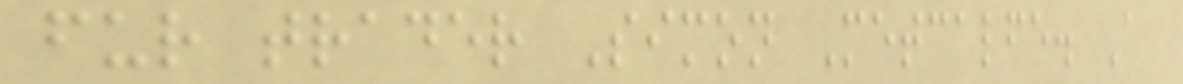fur trader Simon Metcalfe. A
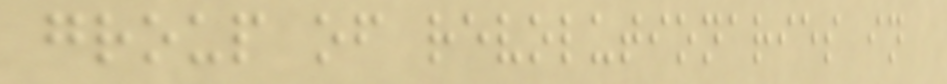group of revolutionaries in
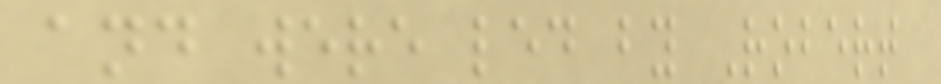and were led by Robert
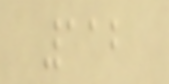112
